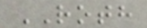ROTH
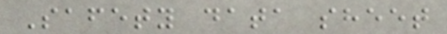Safety data sheet
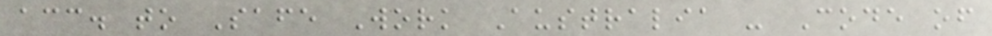acc. to Safe Work Australia - Code of
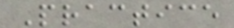Practice
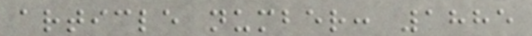article number: 1885
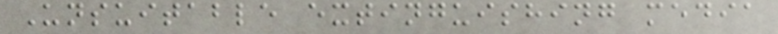Unsuitable extinguishing media
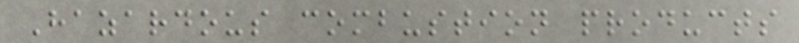Hazardous combustion products
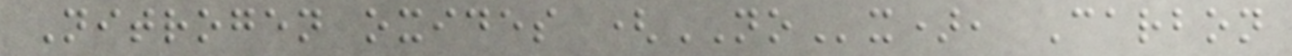Nitrogen oxides (NOx), Carbon
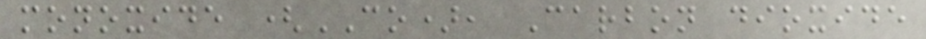monoxide (CO), Carbon dioxide
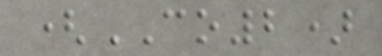(CO2)
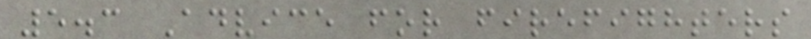5.3 Advice for firefighters
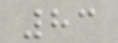83
